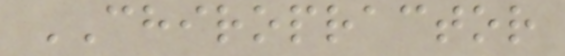CHIROPRACTOR
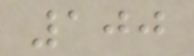100
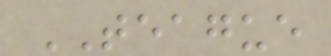TEAGUE
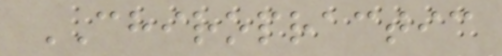CHIROPRACTIC
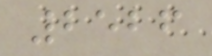2526
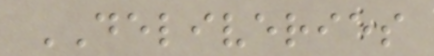DELIVERIES
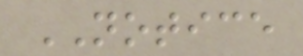NOTICE
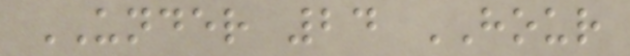UNDER 24 HOUR
